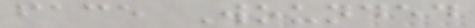face Wounded
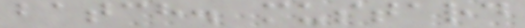batch. mustard
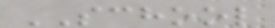SCHOOL
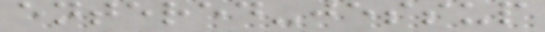entered-jessup
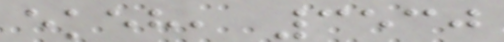ekeh, 3530
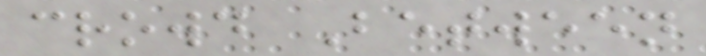crowd Between
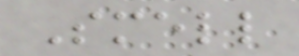Smell
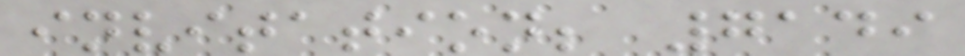invitation; 7149
